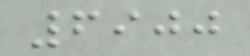6900
